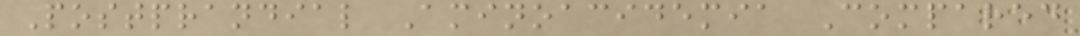Postprandial Aminoacidemia Compared
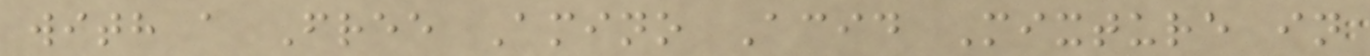with a Free Amino Acid Mixture in
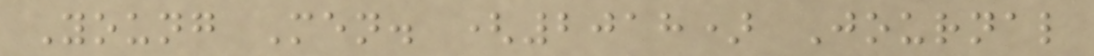Young Men. (2018) Journal
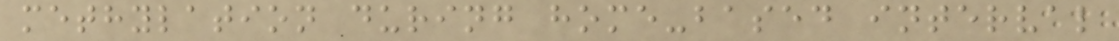methylation during home-based interval
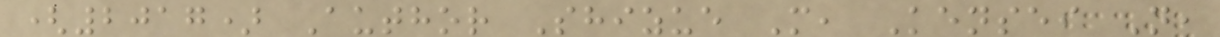(2017) Author Shizue M, Kensei N,
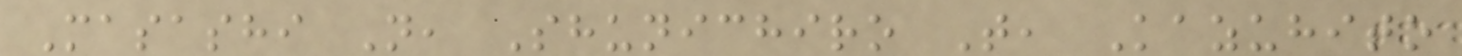Masashi N, Shunichiro T, Kazuhito
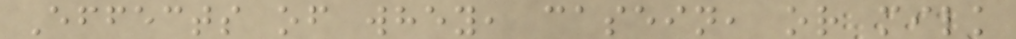Effects of whey, casein, or milk
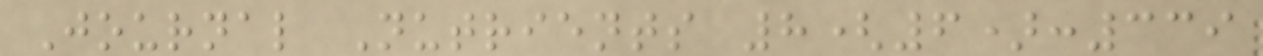Journal Nutrients 8(6):339
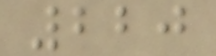220
